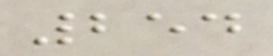254
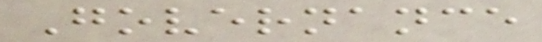Governance
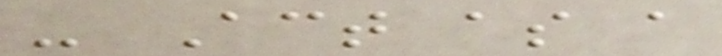- Act as a
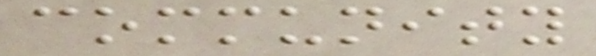community
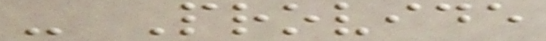- Provide
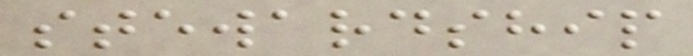stewardship
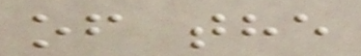of the
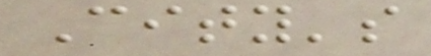City's
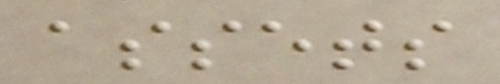assets
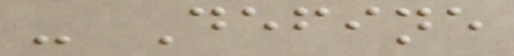- Define
